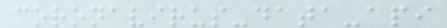coronavirus-data-api
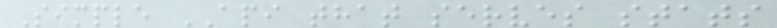Simple API that serves stats
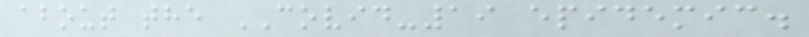about the COVID-19 epidemic.
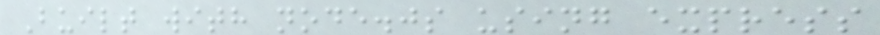Built with node.js using express
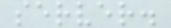server.
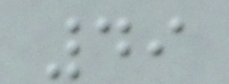49
